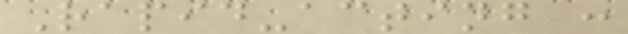Rapid-acting :
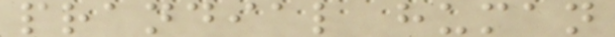prandial human
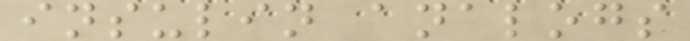insulin analogs
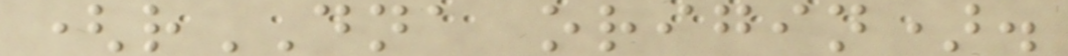(rDNA origin).
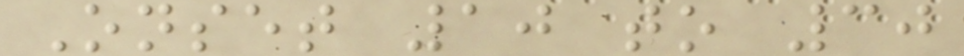Onset 10 to 30
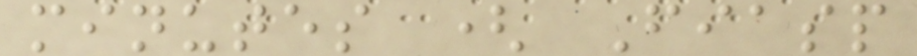minutes ( Fiasp
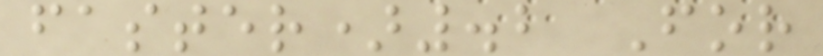faster).2 For
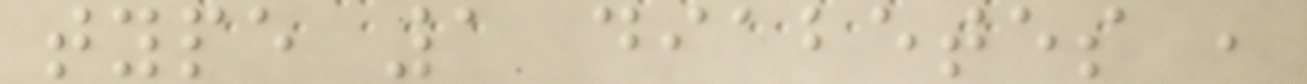type 1 diabetes ,
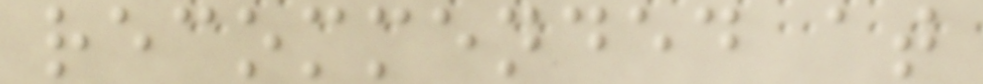recommended at
